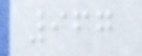967
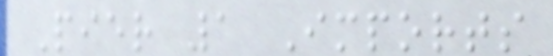Pier 1 Imports
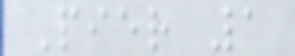Pier 1
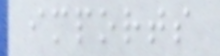imports
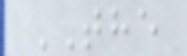THE
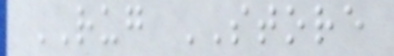RUG STORE
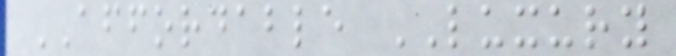AFFORDABLE LUXURY
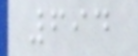694
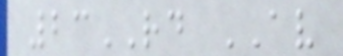23RD AV
